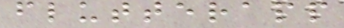flutterapp
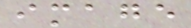image
